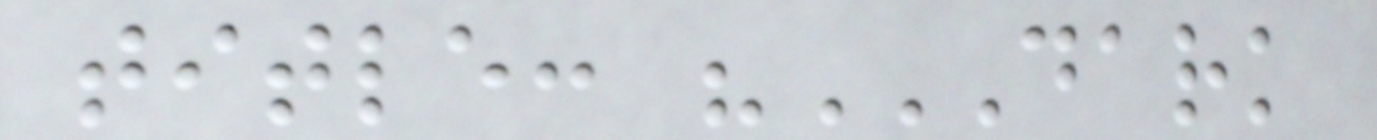title: "DARK
